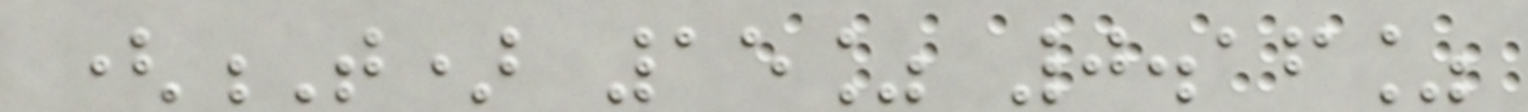(T) 15% 0.16%
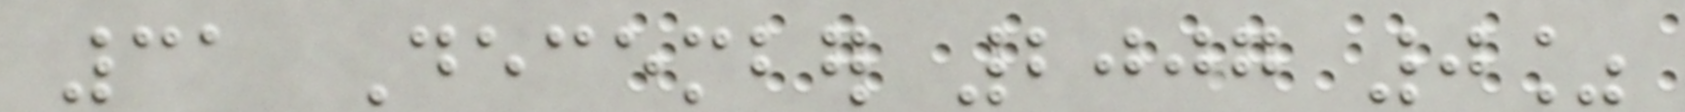31 December 2007 0%
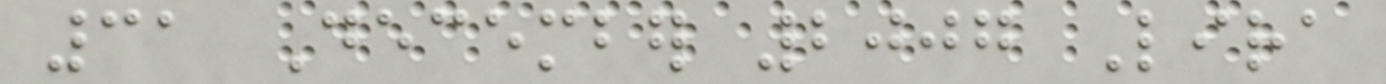31 December 2007 Lira
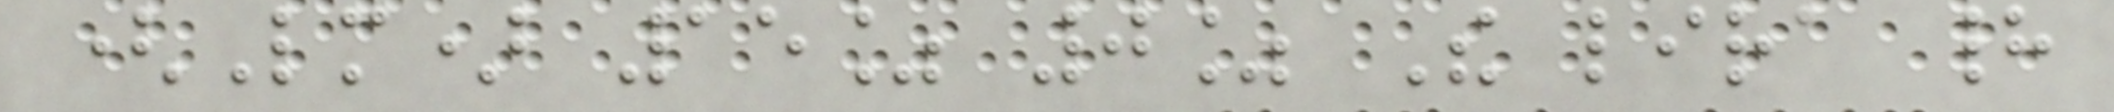(Lm) 15% 0% The lira had
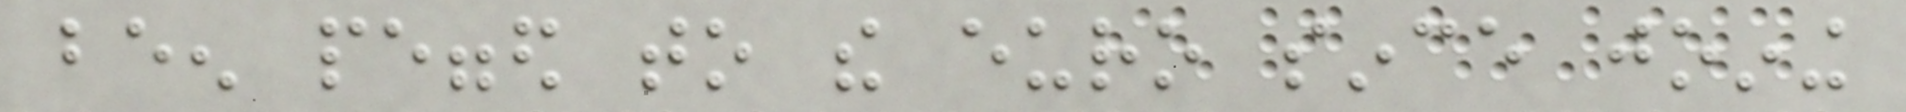been pegged to the euro since joining
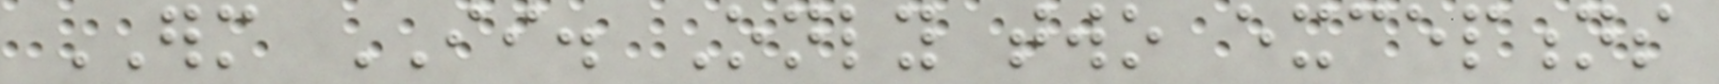ERM II. Only two exceptions
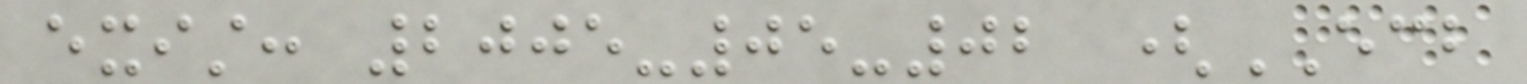exist: 2005-05-02 (ECB
